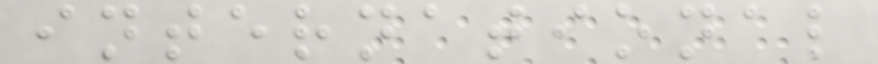international
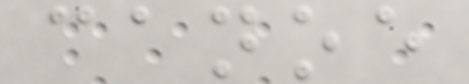canoe
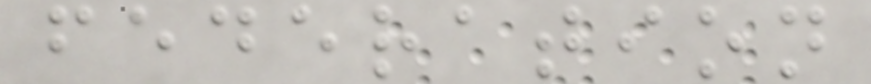federation
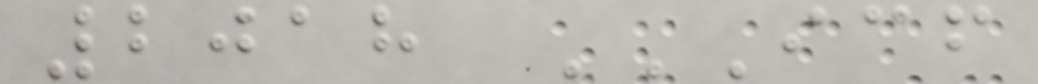2018 ICF
